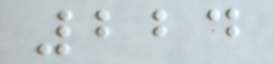224
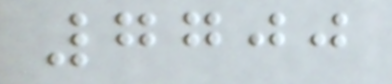7700
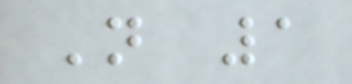N 1
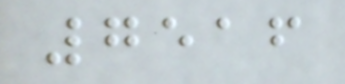7516
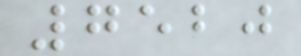7520
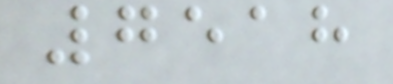7518
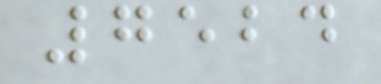7524
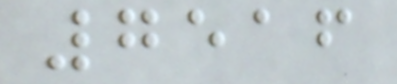7516
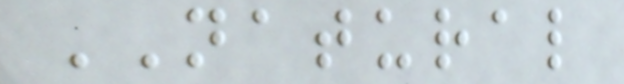NATURAL
